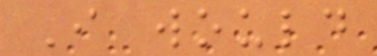I would
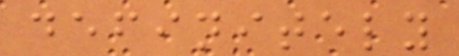definitely
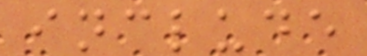include
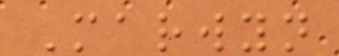Marwyn
